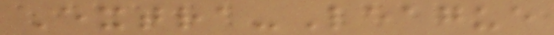Extra-League
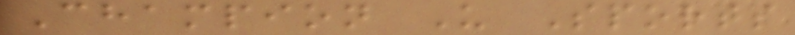Champion U Sports
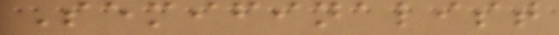Semifinalist
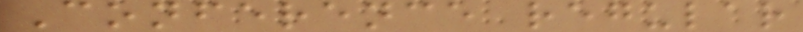Conference regular
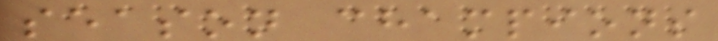season champions
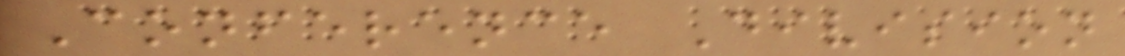Conference Division
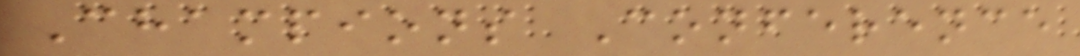Champions Conference
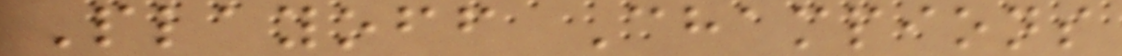Playoff Champions
